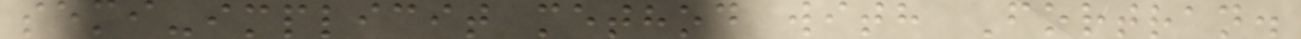semi-implicit method with Fortran.
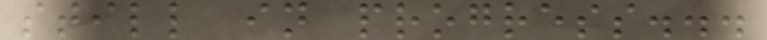still in progress...
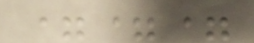===
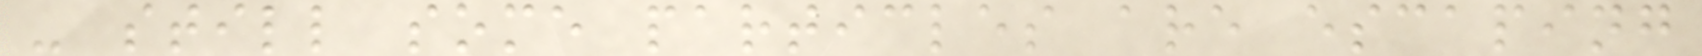- still some particles are escaping
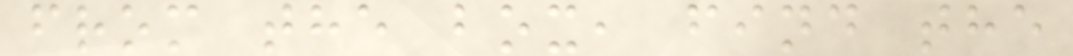from the box, find the
